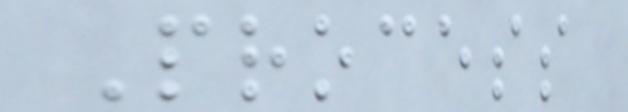Process
